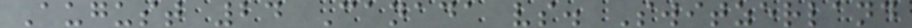August 24 Canada vs. Switzerland
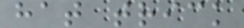hat trick
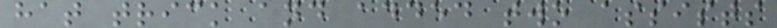hat trick and added two assists
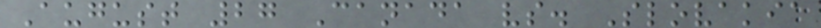August 27 Canada vs. Slovakia
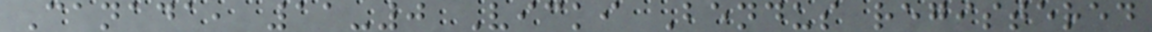Canada, 11-0 Vicki Bendus registered
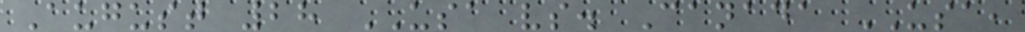August 28 USA vs. Canada USA,
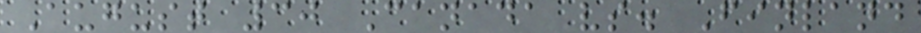August 30 Canada vs. Finland
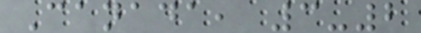Canada, 3-2
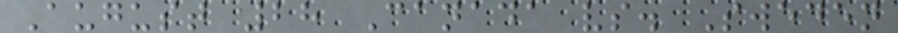August 28 Canada vs. Sweden
